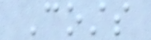Costs
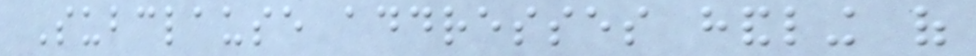Subclause addresses handling of
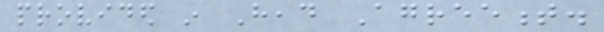provided in Head Agreement.
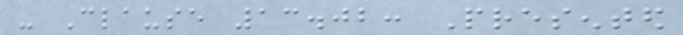- Clause 13.02: Presented
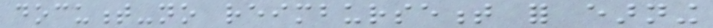document-no reimbursement for earning
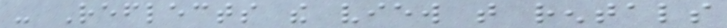- Reflects the view that rentals
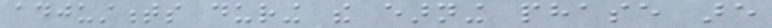adjustments during the earning phase are
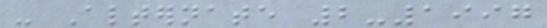- Alternate 2-1997
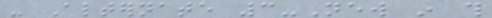- Alternate 3-New in this
